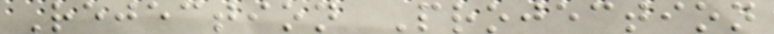Rejection Projection
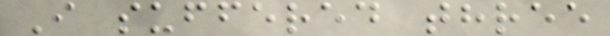I suffered three
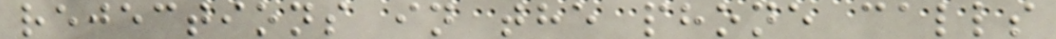rejections in the phone calls
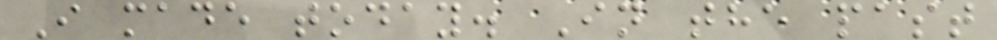I made today. In the past
